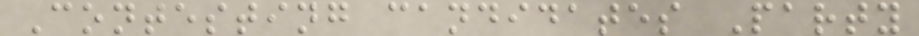Contesting candidates Party
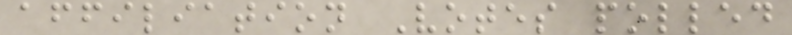affiliation Votes polled
